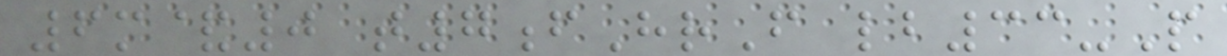6m&0 t7fHrF lb33-P
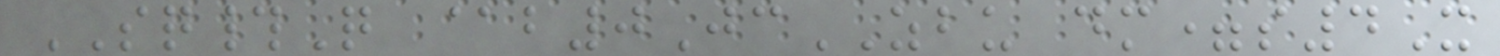SQ#Q @b0JcZBU dm=s4X
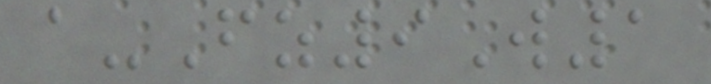a-Fz9W1
